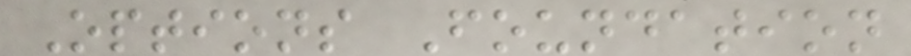Options Foundation
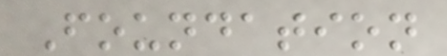Foundation
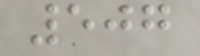507
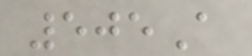505A
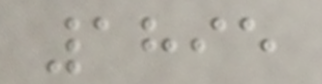1895
